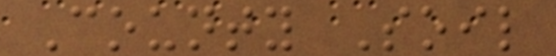County Soil
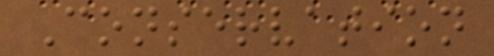Conservation
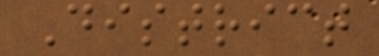District
